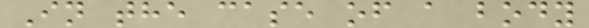In the case of a body
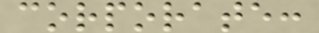corporate:
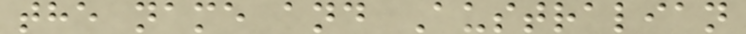the name and Australian
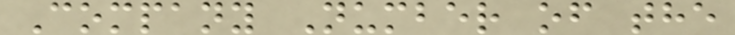Company Number of the
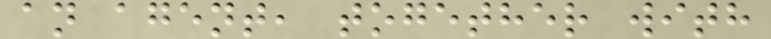an agent, together with
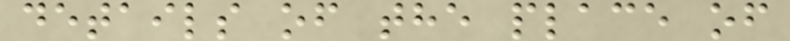details of the place of
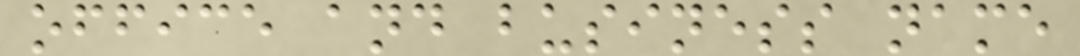office and business name
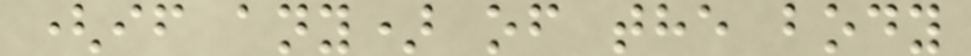(if any) of the body
